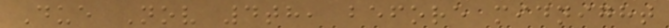Due Nov 4th, before midnight
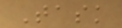Task
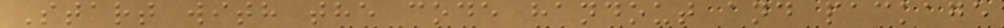Start with the code handout and package
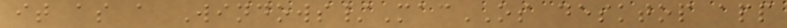it as a Windows/MacOS desktop app
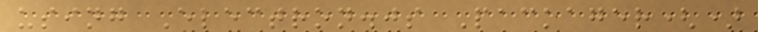using Electron.js Packager()
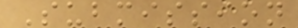Submission
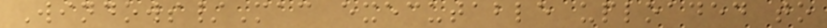Windows/Mac executable uploaded to
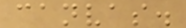canvas.
